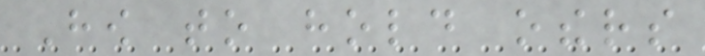How to hold others
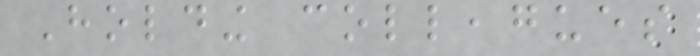Holding colleagues
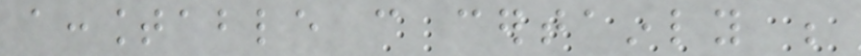accountable can certainly be
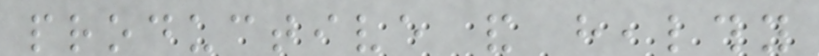productive and healthy
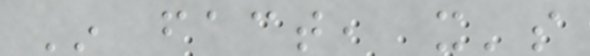In fact, it's
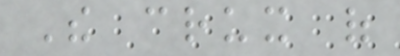The crux of
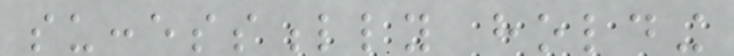successfully holding
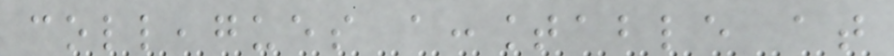colleagues accountable at
